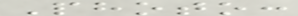Photo:
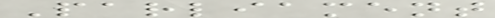Parliament
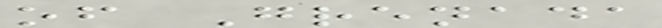of Grenada
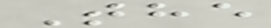The
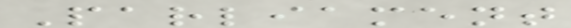Parliament
